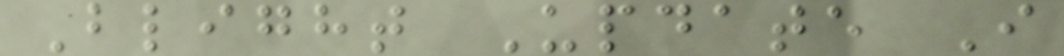Blight Update I
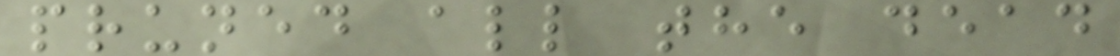pruned all the dead
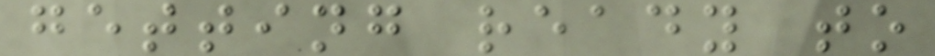getting ready to
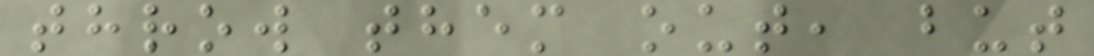throw them out, but
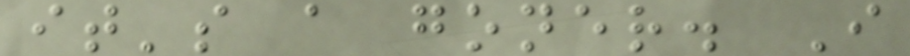it's a goner. I
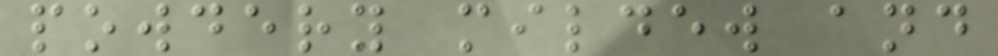powdery mildew and
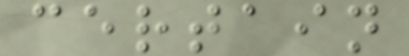certain
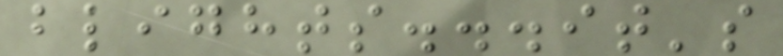blights...it's
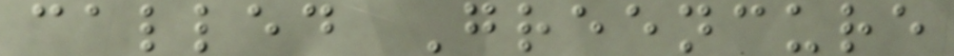called Greencure
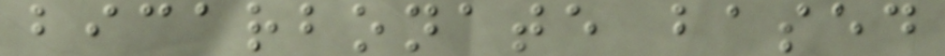bicarbonate based
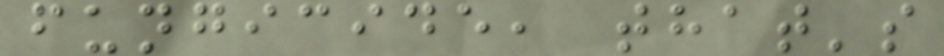fungicide, that's
